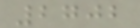2702
